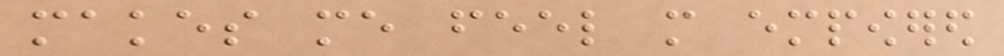makes me feel more empowered
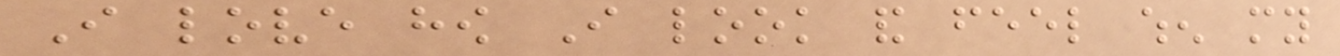I love how I look and feel when my
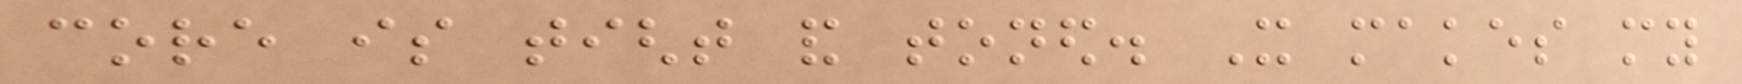core is tight and toned. It makes my
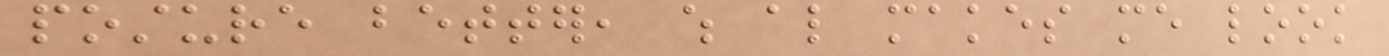posture better, which also makes me look
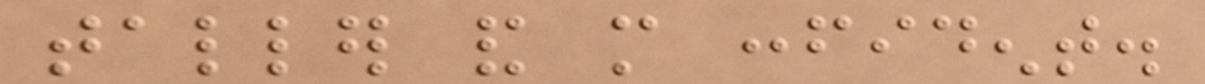taller and more confident.
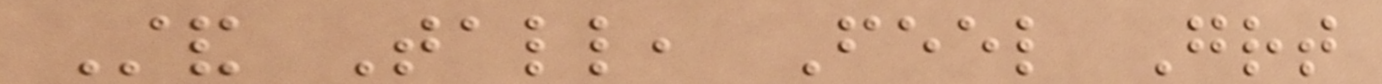Stand Tall, Feel Great
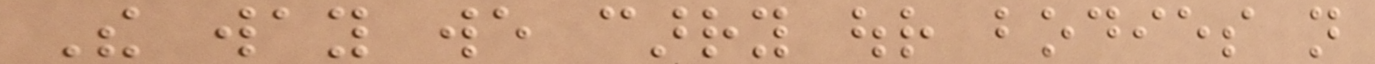The way we carry our bodies not
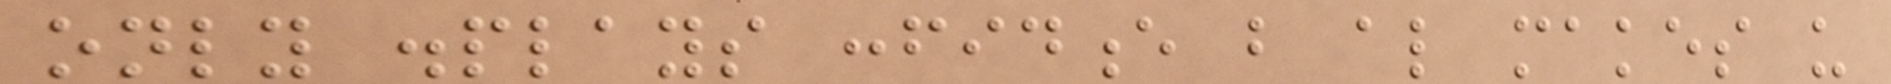only displays confidence but also makes us
